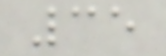35
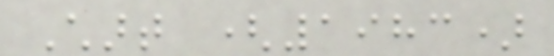Chart (1983)
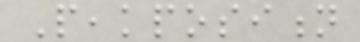Peakposition
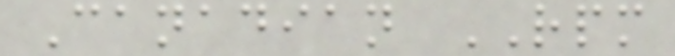Canadian RPM
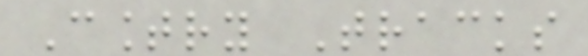Country Tracks
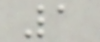1
